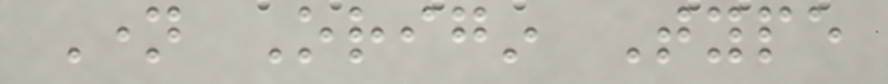Name Origin Type
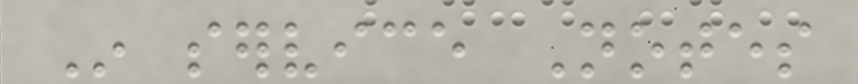In service Notes
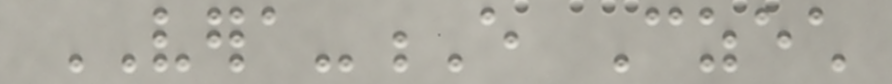VERA-E Czech
